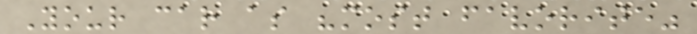Your car as "most favorite"
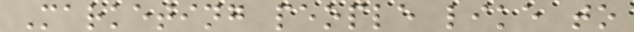Marketing people like to
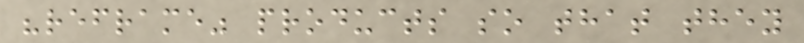"reframe" products so that they
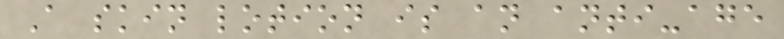A skin lotion is an anti-age
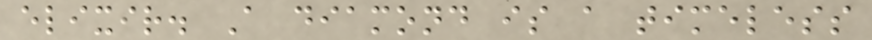elixir. A diamond is a timeless
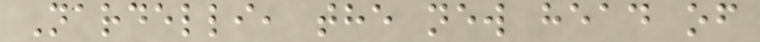Nardelli, the new head of
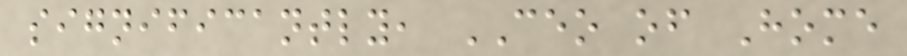significantly, CEO of Home
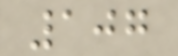107
